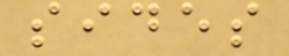sides
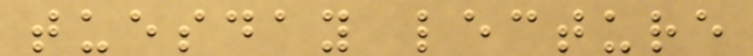tuesday lecture
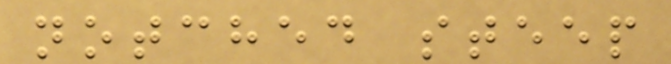notched steep
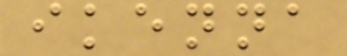ikenna
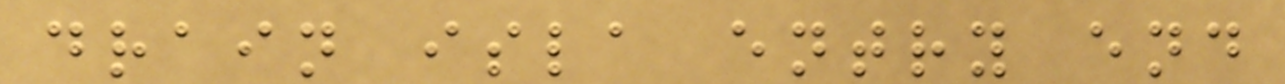drain isla entry end
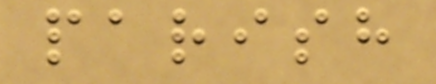parish
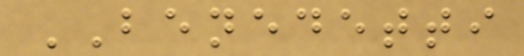BENEDETTI
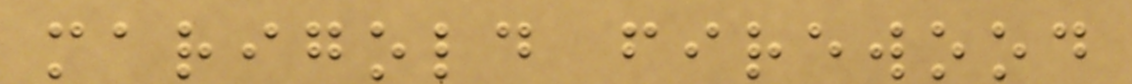marigold firewood
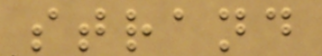strand
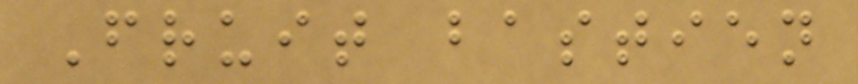Fruit bastien
